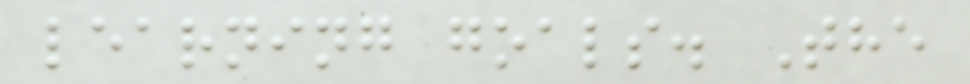learning goals. The
